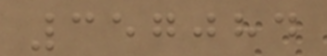357084
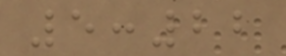5:22
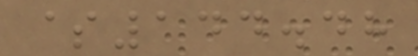$144.48
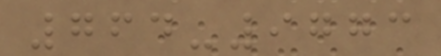764-9773
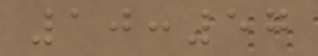10:57
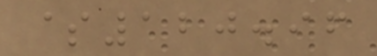$120.96
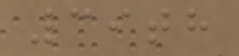39th
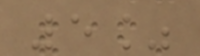5%
